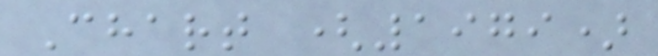Chart (1979)
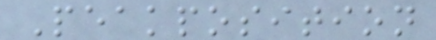Peakposition
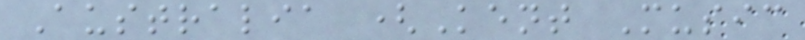Australia (Kent Music
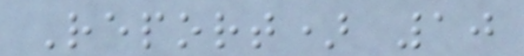Report) 10
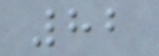82
